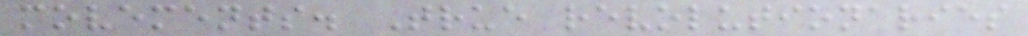movements. True revolutionaries
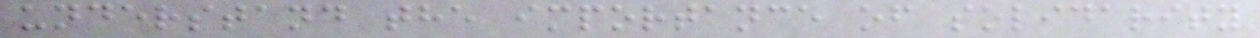understand the importance of solidarity
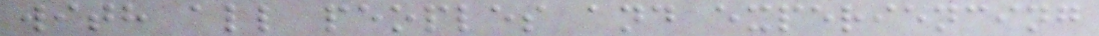with all peoples and experiencing
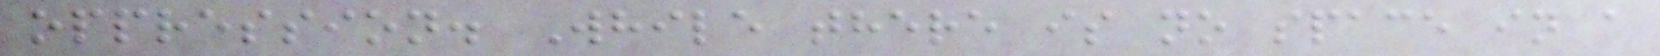oppression. While there is no space in a
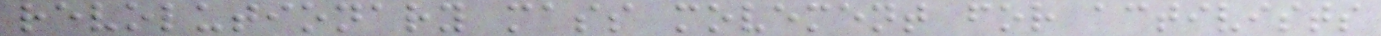revolutionary mass movement for activists
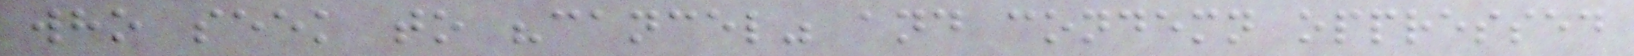who seek to "cancel" and condemn oppressed
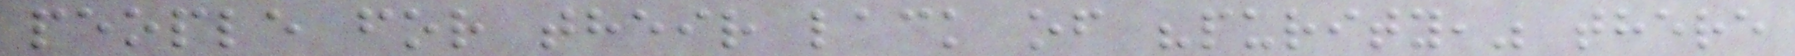people for their lack of "purity," there
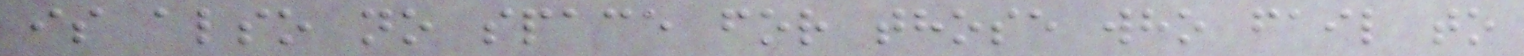is also no space for those who fail to
